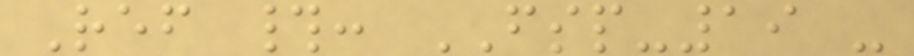Ref #: FSP-19 -
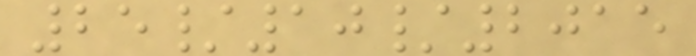25/10/2015
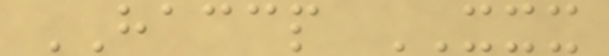HACCP XXX
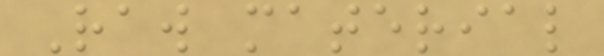Raw material
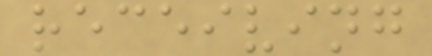receiving
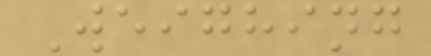Weighing
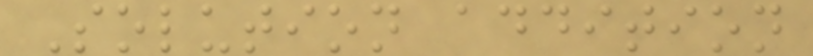Solution addition
